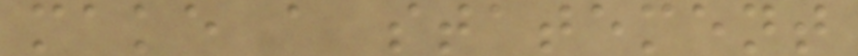make a statement
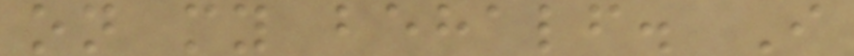on my behalf. I
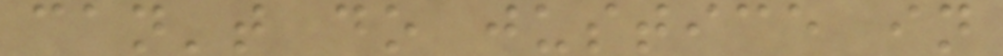can't do justice in
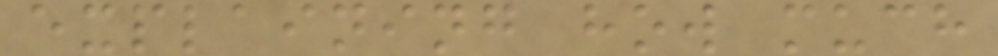explaining how much
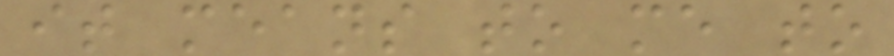it means to me to
